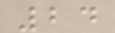24
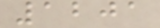1201
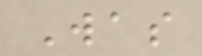Was
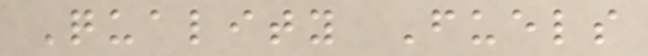Quality Fuels
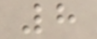8
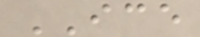ICE
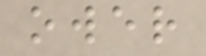ower
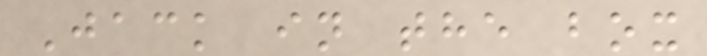Jack in the box
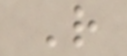R
